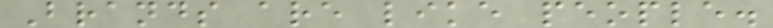Brands are like people.
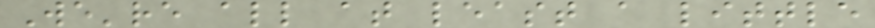We're all at least a little
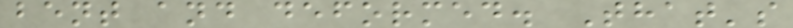bent and deformed. That's
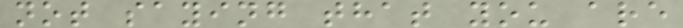not saying that you are
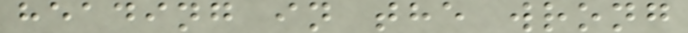heading in the wrong
